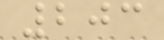203
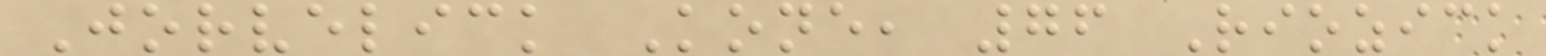Jorvelick Kone, 76 Riozick
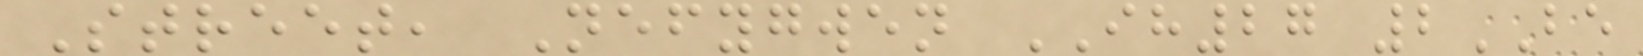Street, Nefygwen IH27 2BE
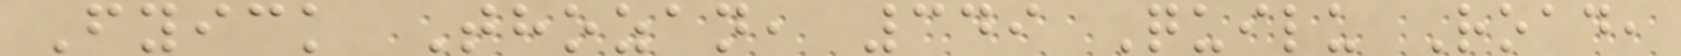Fyick Thozan, 349 Quilu Road,
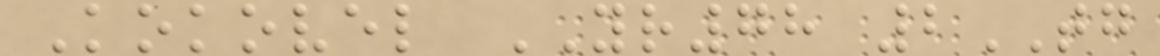Kokovel YR78 2TG
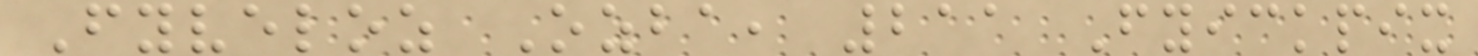Fyveloz Ozba, 211 Fyickpix
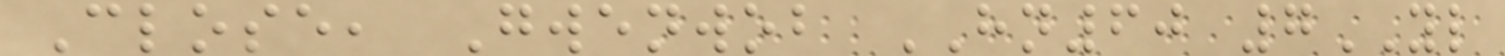Close, Gwenwob HN60 7YL
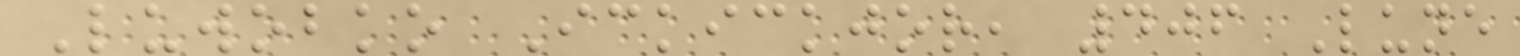Luwobko Ickickjor, 406 Lune
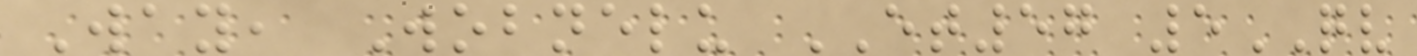Way, Wobnelu ET57 5QV
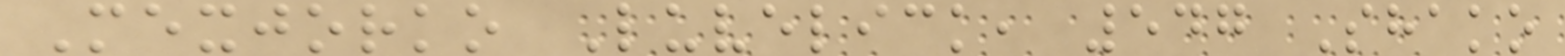Mexjorko Luvelick, 547 Shako
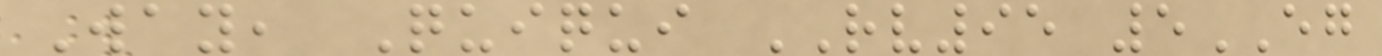Way, Quiqui RV95 5EG
